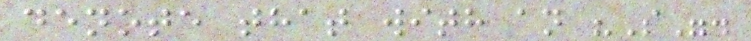denote that with an "S".
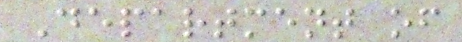Department of
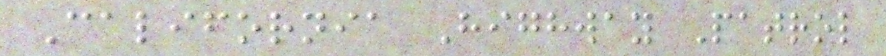California Highway Patrol
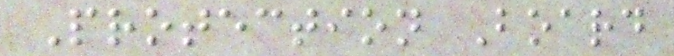Protection Board
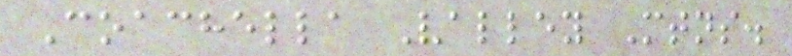Coachella Valley Mtns.
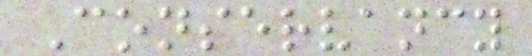Conservancy
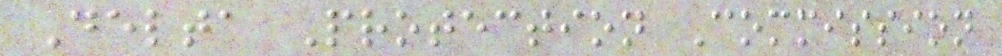Delta Protection Commission
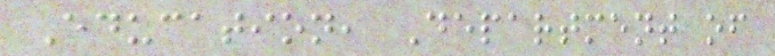Education, Department of
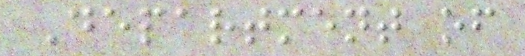Department of
